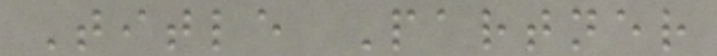Title Partner
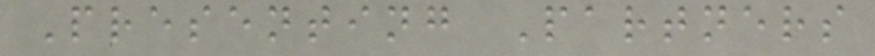Presenting Partners
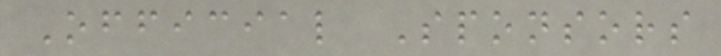Official Sponsors
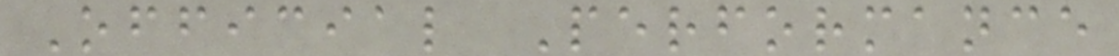Official Performance
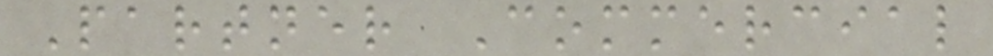Partner Commercial
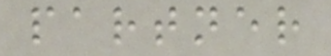partner
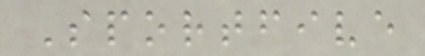Sportfive
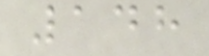148
